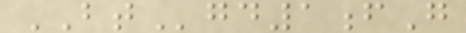BTgd1fG
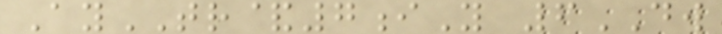AyTR&7iY 6DW
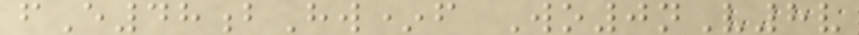fE48bHw*f Wo0nV8v
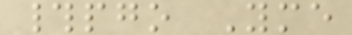#pgo Yme
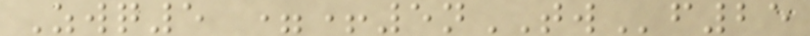Zwq5 =+5nTWf25
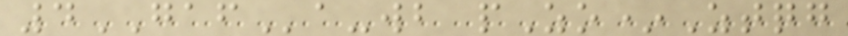4GAFa-wb pZo*Ztqg
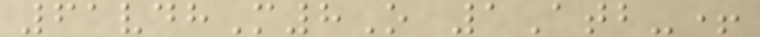61vdhM8O 1Atb-+
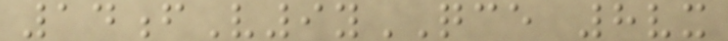14fV9yQCE 8vx
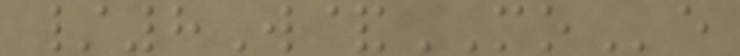/8W&MOe
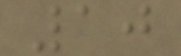10
